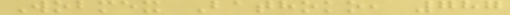Wobmex Bathoko, 787
